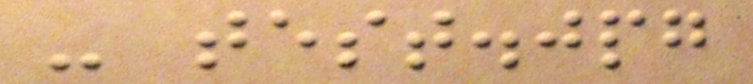- test.jpg
